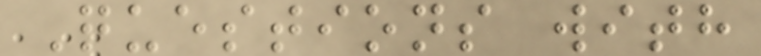Questions with
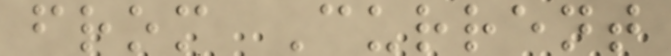from Current
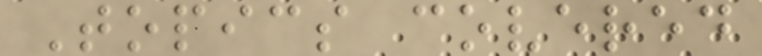Topics covered
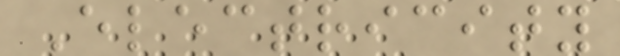Electricity
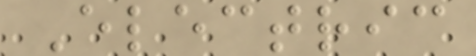Electric
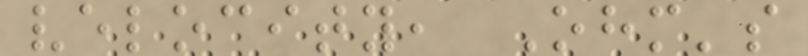velocity, Ohm's
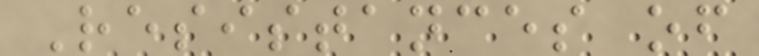Resistances of
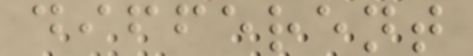different
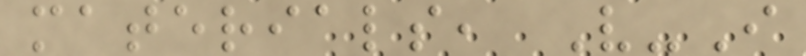materials, V-I
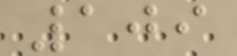109
